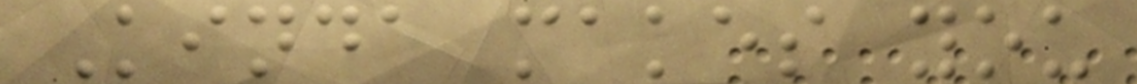Kinda makes you
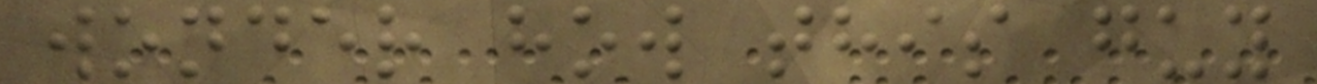wonder how this guy
